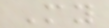My
